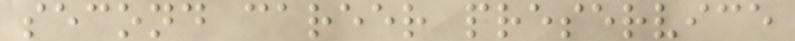second career preservice
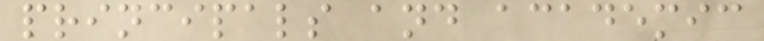principals and academic
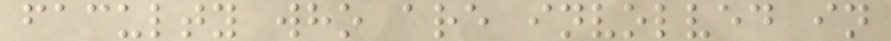faculty who are involved in
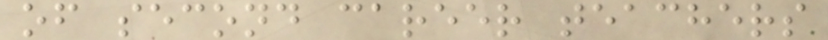of second career teachers
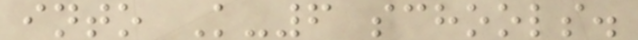into K-6 schools.
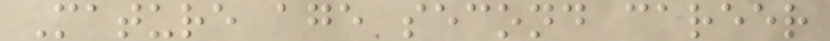Mature age second career
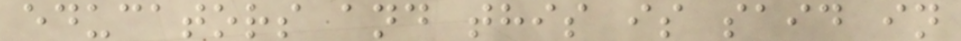educators and this is said in
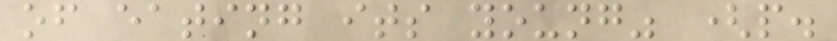of eating its young" (p.
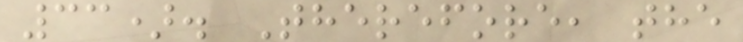33). Therefore, the
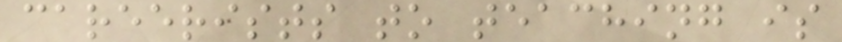careerists to teaching is
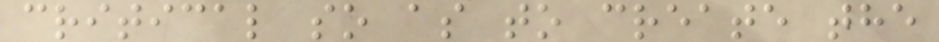critical so as to create the
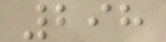298
